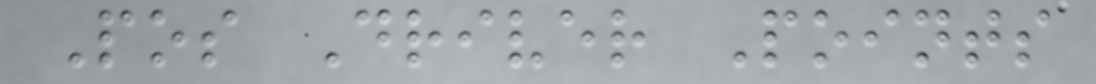Pos Driver Points
